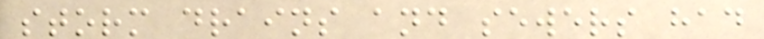storm drains and sewers had
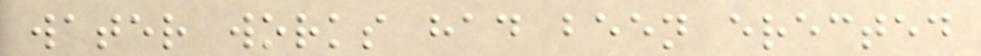water works had been erected
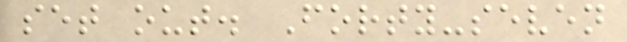set out. Forty-seven
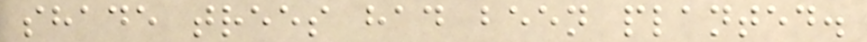shade trees had been planted.
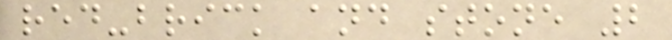red-brick and stone 2
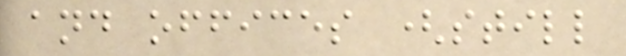and offices (still
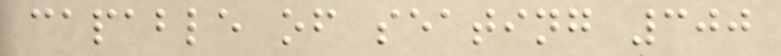capable of seating 300
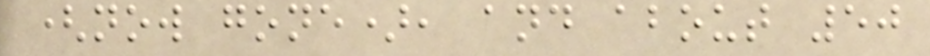(now gone), and about 50
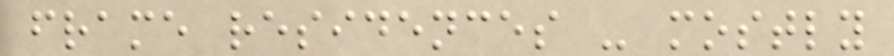frame residences - mostly
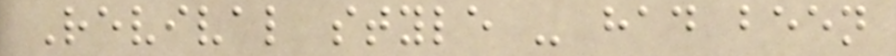Revival style - had been
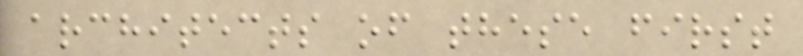architects of these first
